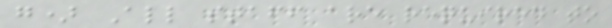g) All staff are required to
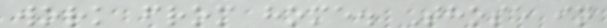work from home. Those in
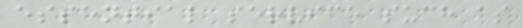essential service such as
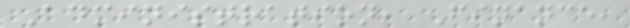Administration, Finance,
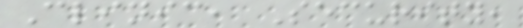Clinic, Security,
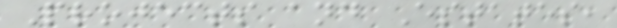Projects and Estates,
